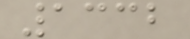1332
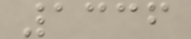1336
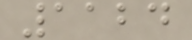1124
